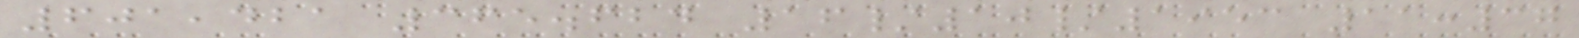601,421 365.624 16/10/1953 11:37
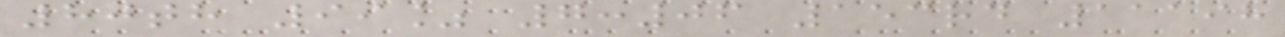80th 99% 7:06 153rd 11198
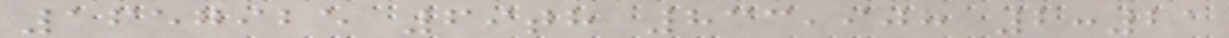1657925 69th 833,908 2:21
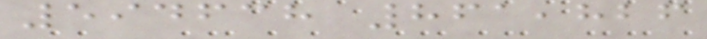594638 861,826
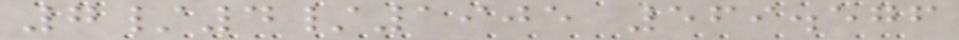7/4/1905 569.576
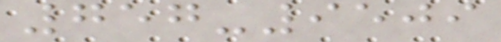757-9509
